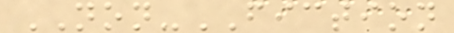NON-FICTION
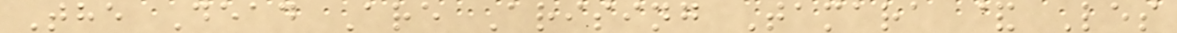The Dead Are Arising Tamara & Les
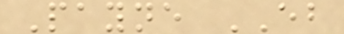Payne EB
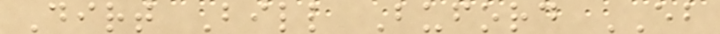Dirt Bill Buford EB
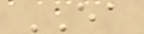EA
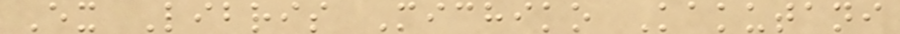Ex Libris Michiko Kakutani
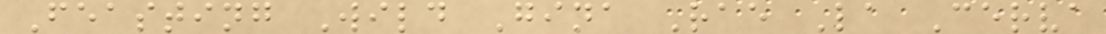Feasting Wild Gina Rae La Cerva
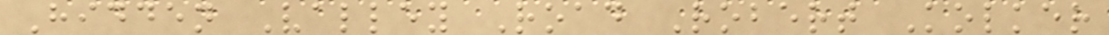Hidden Valley Road Robert Kolker
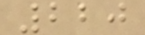220
